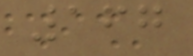167
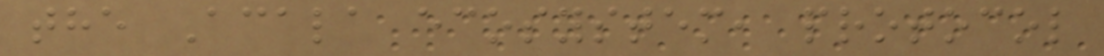the Acala ecosystem, protocol
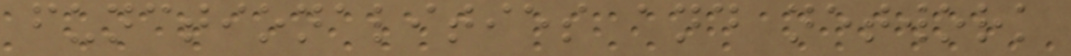functionalities and network
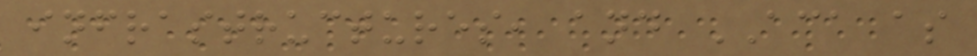infrastructures, and ACA as
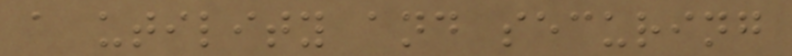a utility and securing
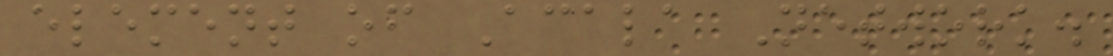element of Acala Network.
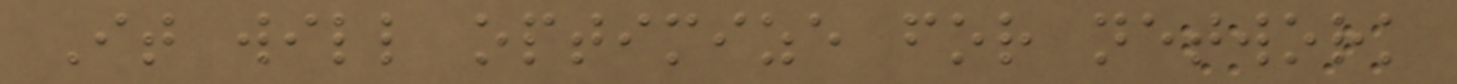It will optimize for network
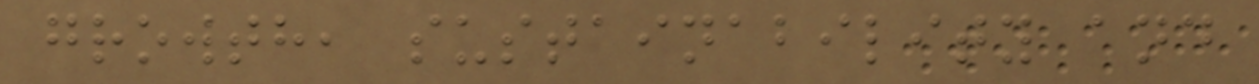growth, sustainability and
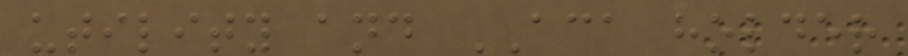utility and ACA holder
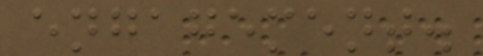engagement.
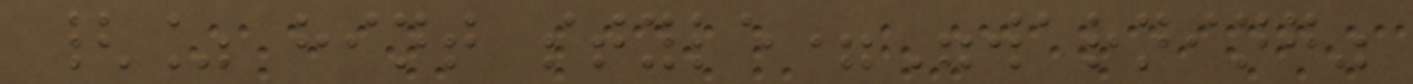{% hint style="warning"
